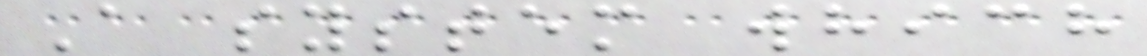A system which
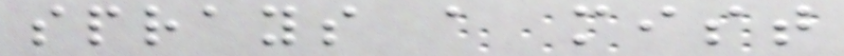sprays a mist
